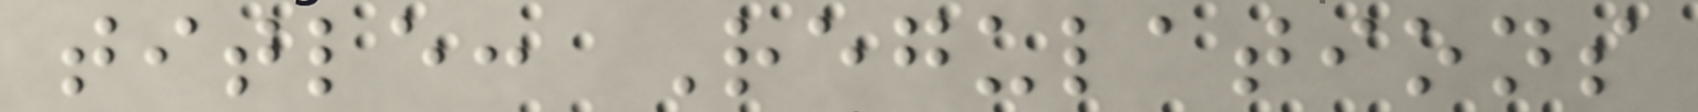title: Regulations
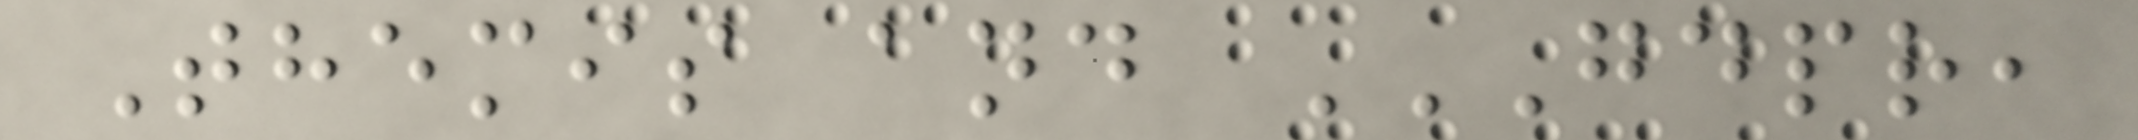Themis and GDPR,
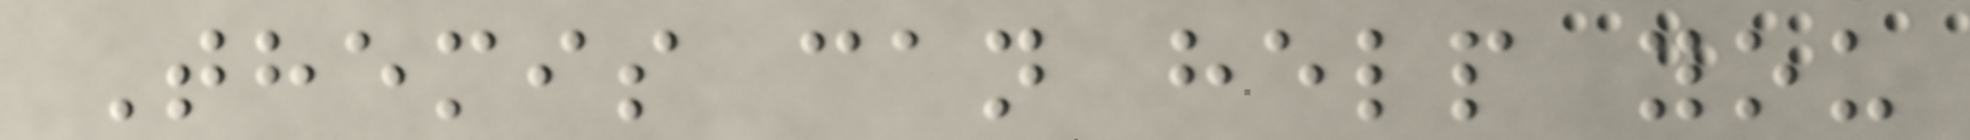Themis can help you
